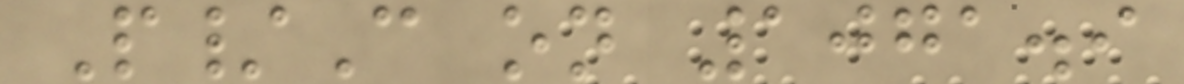P/C on 1071.9
